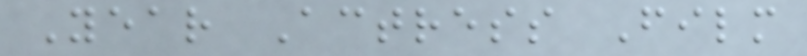Year Actress Film
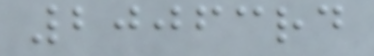20063rd
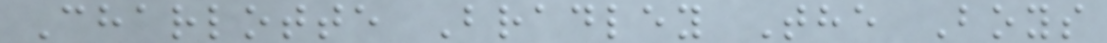Charlotte Bradley The Boys
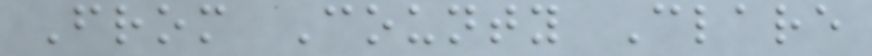From County Clare
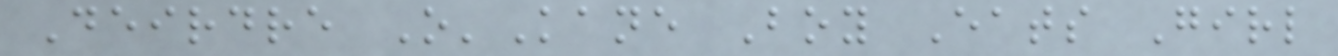Deirdre O'Kane Boy Eats Girl
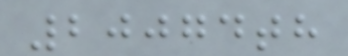20074th
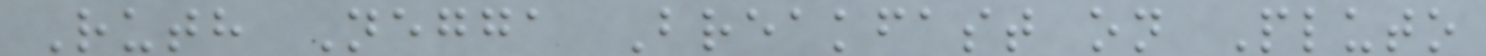Ruth Negga Breakfast on Pluto
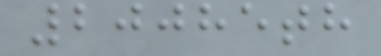20085th
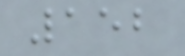152
